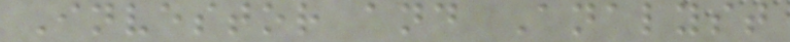Investor and Analyst
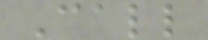Call
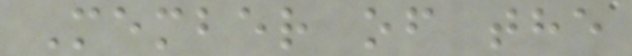Member of the
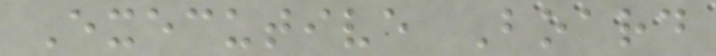Executive Board
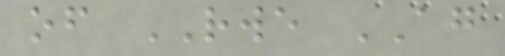of RWE AG
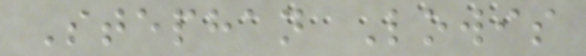Stephan Lowis
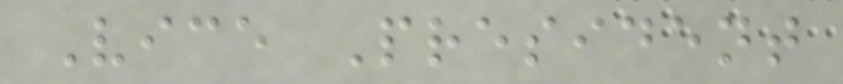Vice President
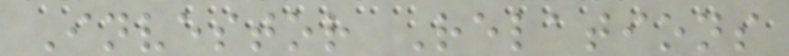Investor Relations
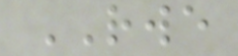RWE
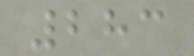283
